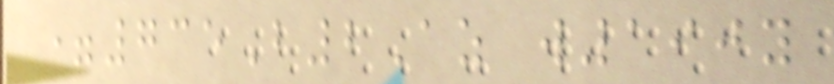=735B2Az w190y
